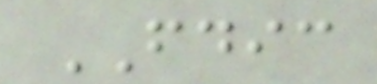FDIC
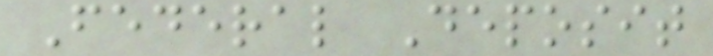Federal Deposit
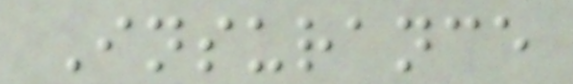Insurance
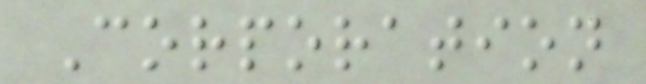Corporation
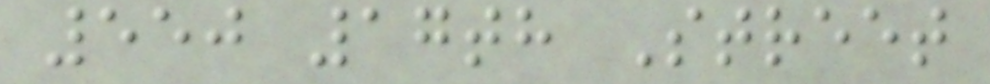550 17th Street
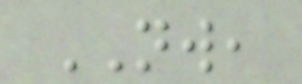NW,
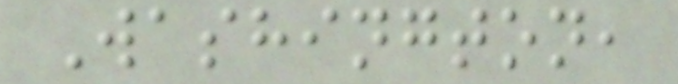Washington,
